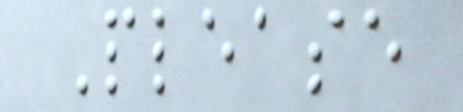Please
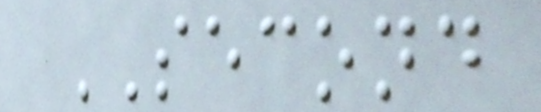SECOND
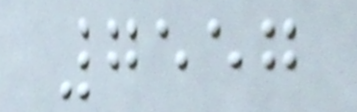7557
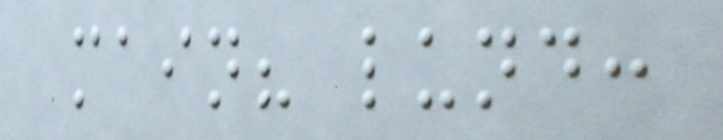main? lund:
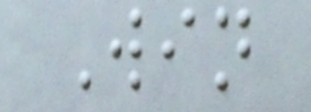Win
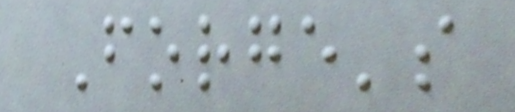Forge's
